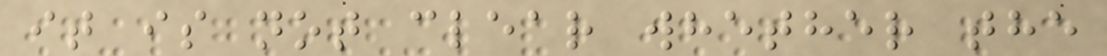it is not clear whether the
